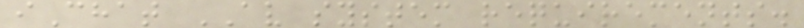iChat AV system requirements.
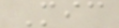Mic
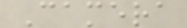Camera
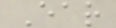Ear
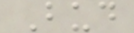Bud
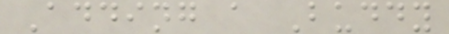Adding a Buddy
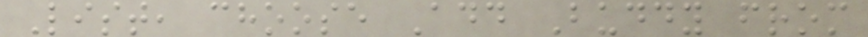List, choose Add Buddy from
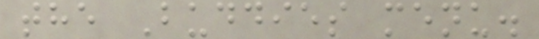the Buddies menu.
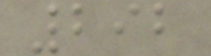292
